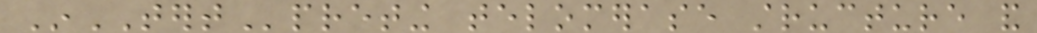InTERTpreting telomerase structure and
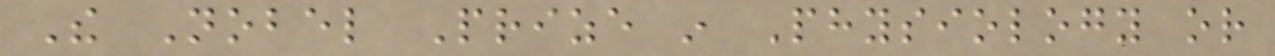The Nobel Prize in Physiology or
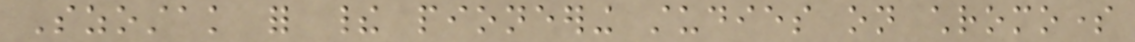Szostak for their pioneering studies on chromosome
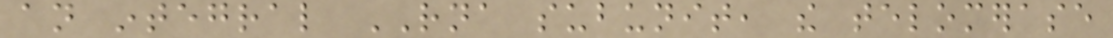an integral RNA subunit, the telomerase
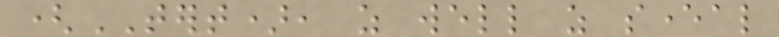(TERT), as well as several
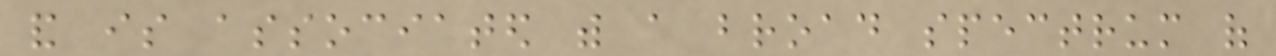and is associated with a broad spectrum of
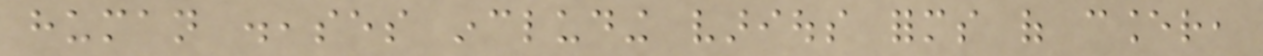human diseases including various forms of cancer,
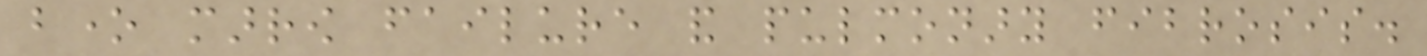bone marrow failure and pulmonary fibrosis.
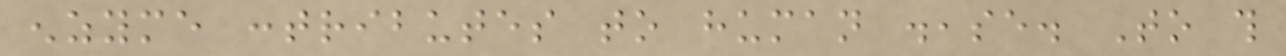enzyme contributes to human disease. To this
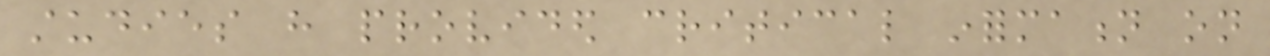studies have provided critical information on
